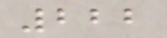222
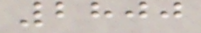2800
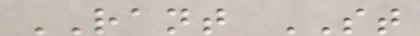RANT ST
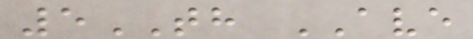5TH AVE
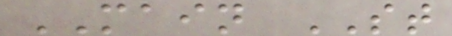MAIN ST
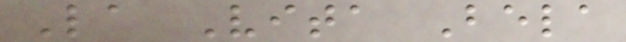La Vita Bela
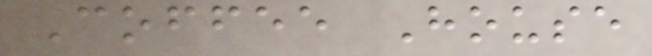Coffee House
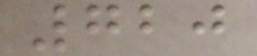720
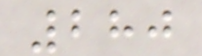280
